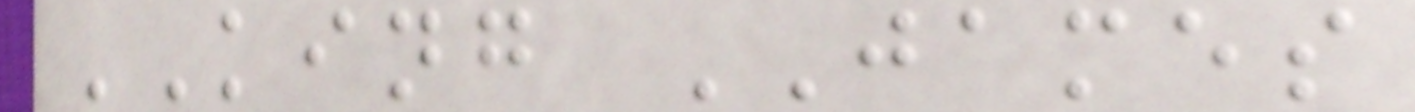KING JAMES
